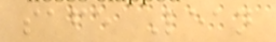safe Lean
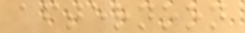afternoon
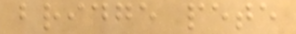bridge pete
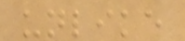unlike
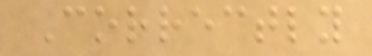Correctly
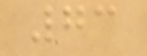73
